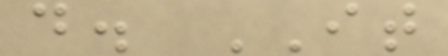d. IT
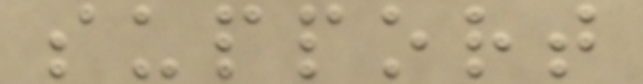support
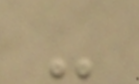-
